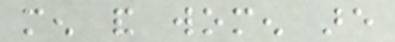men and women are
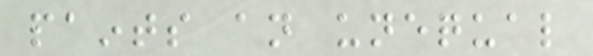paints an unequal
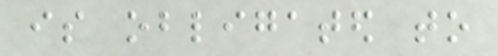is obligated to
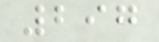297
